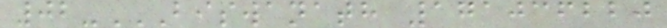02-BISWANATH 171036220
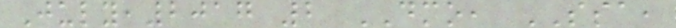July,2017 2 DMO, SSA,
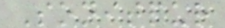Sonitpur
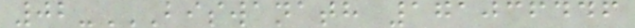02-BISWANATH 171036446
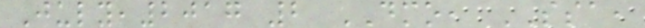July,2017 2 DMO, SSA,
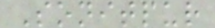Sonitpur
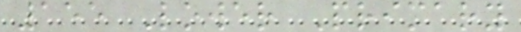155 Lower Primary
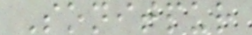Sonitpur
